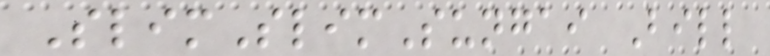SlimSlimSungai Bill
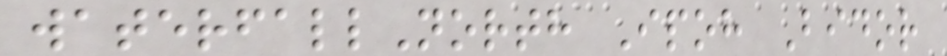waterfallNorth Ipoh Bidor
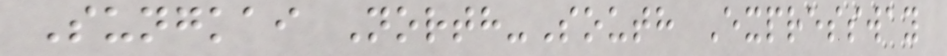Sungkai North-South Expressway
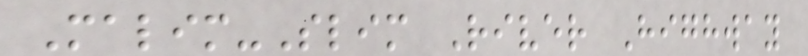Malim-Slim River Highway
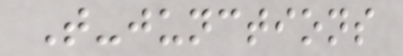T-junctions
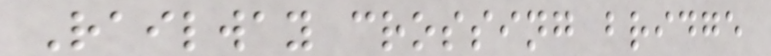Railway crossing bridge
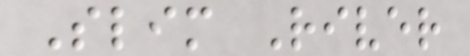Slim River
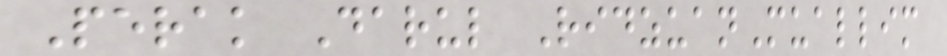Perak Darul RidzuanMuallim
